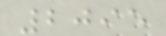2095
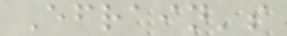Efrain's
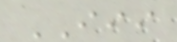III
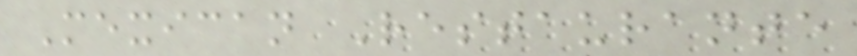Mexican Restaurante
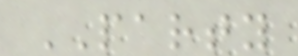PARTY
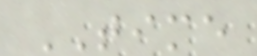TIME
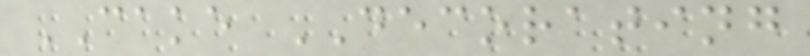CAKE DECORATING
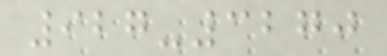927-3270
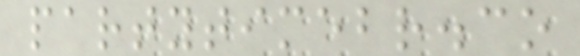partytimebr.co
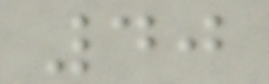40
